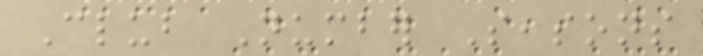Club Number Seasons
